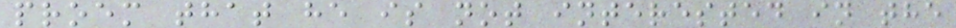proem that he is not interested in the
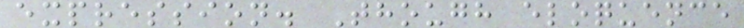expression. Though eloquence
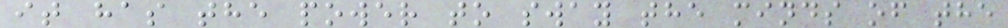it has the power to sway the minds of the
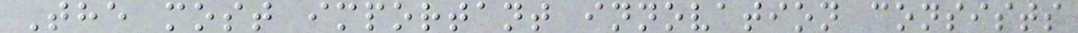The most important innovation consists
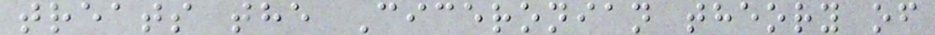treats the Ciceronian theory of
